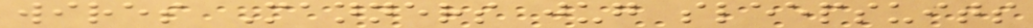wires Manners jug sleepsuits
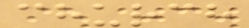church
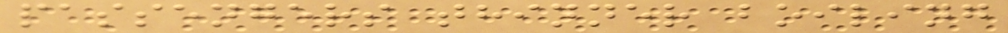passengers thinner boiling
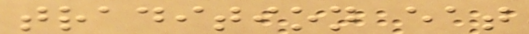tradition eat
